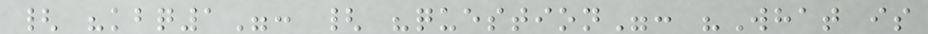{ "kbq1": { "question": "What is
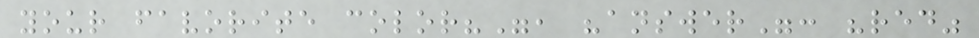your favorite color?", "answer": "red"
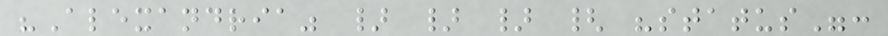"Alexandria" } } } { "status":
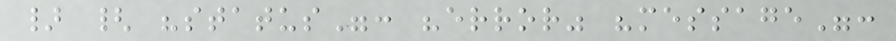} { "status": "error" "message":
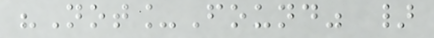"Not_Found" }
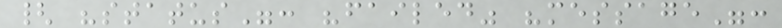{ "status": "failed" "message":
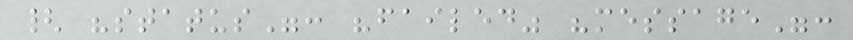{ "status": "failed" "message":
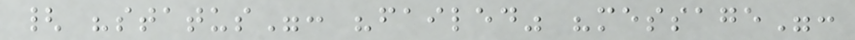{ "status": "failed" "message":
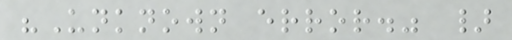"Unknown error." }
